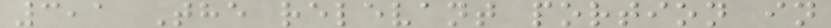3,1 The relevant portion in
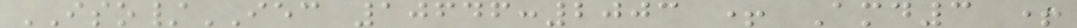ISO/IEC 10646:2003 + Amd3 +
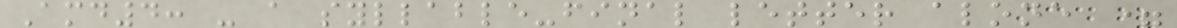Amd4: - a syllable-final letter alone =
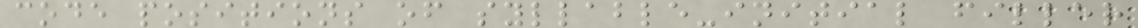code positions of syllable-initial filler
